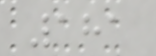181
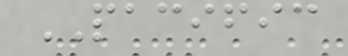PACIFIC
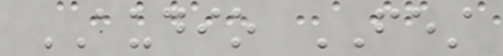AUDIO FEST
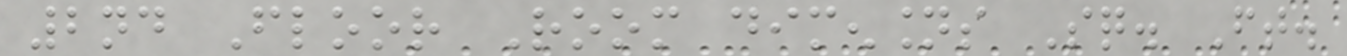2nd Floor Room dimensions Sq. Ft.
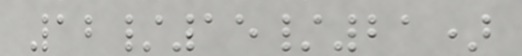12/15/21)
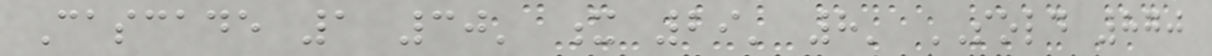Cascade 1 30' x 29' 8' SOLD 870
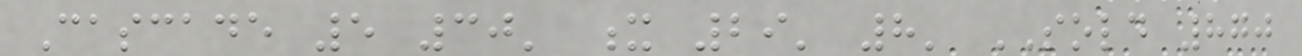Cascade 5 30' x 29' 8' SOLD 870
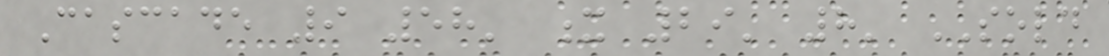Cascade 9 58' x 29' 8' SOLD
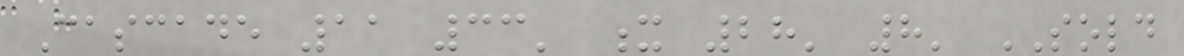Cascade 11 33' x 28' 8' SOLD
